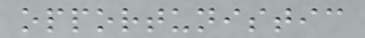opportunistic
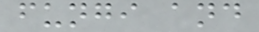fungi and
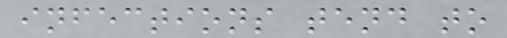infections tend to
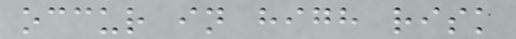occur in high risk
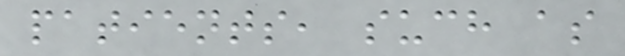patients, such as
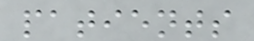patients
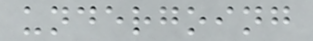undergoing
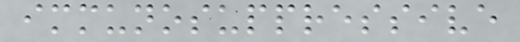immunosuppressive
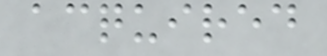acquired
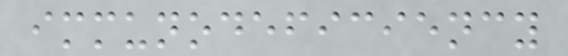immunodeficiency
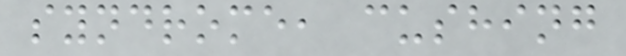syndrome, cushing
